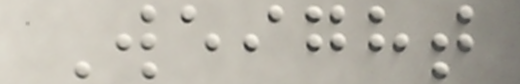Weight
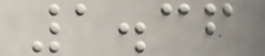1.36
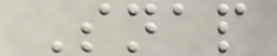Snap
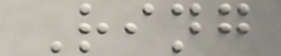Ring
